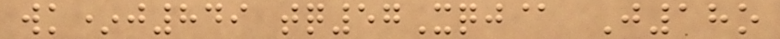wk*j849 tq57Xqj@ J18o
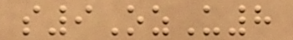s9OzU8
